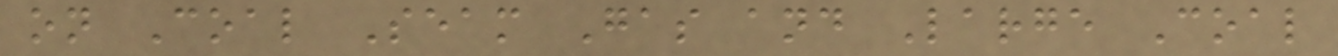on Coal Seam Gas and Large Coal
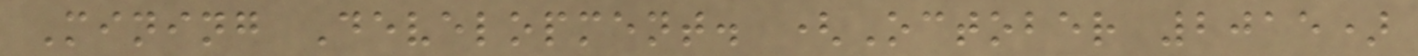Mining Development. (October 2015)
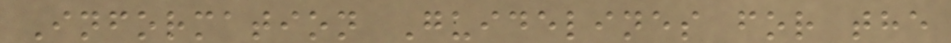Information Guidelines for the
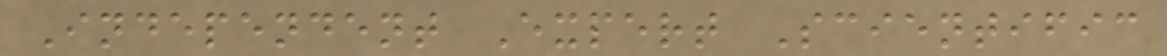Independent Expert Scientific
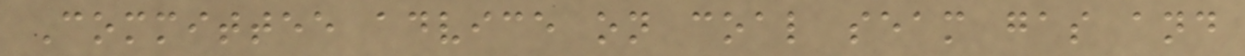Committee advice on coal seam gas and
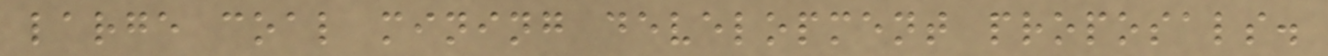large coal mining development proposals.
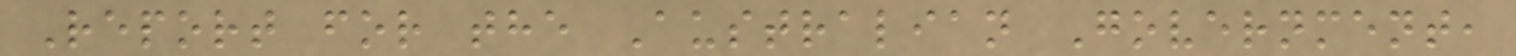Report for the Australian Government,
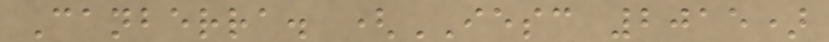Canberra. (IESC 2015)
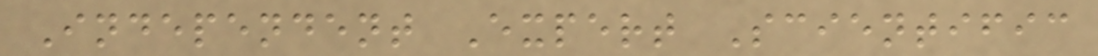Independent Expert Scientific
